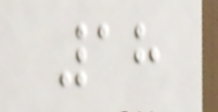18
